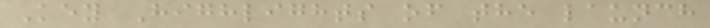Key Highlights of the launch
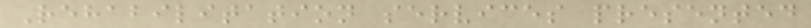Rehabilitation services presented
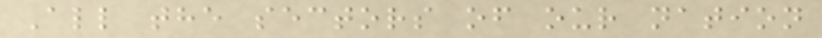All the sectors of our nation
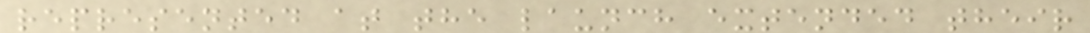represented at the launch extended their
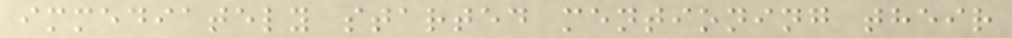immediately started mentioning their
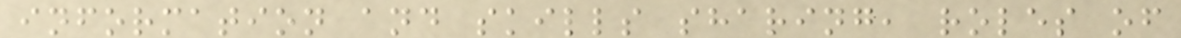information and skills sharing, roles of
